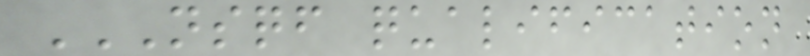NSQF QUALIFICATION
